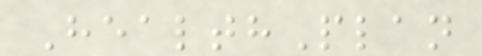HealthPlan
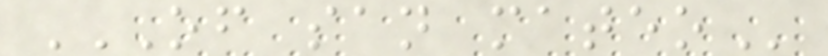OF SAN MATEO
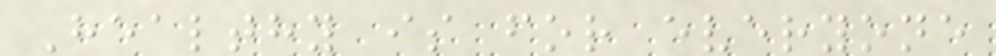Healthy is for everyone
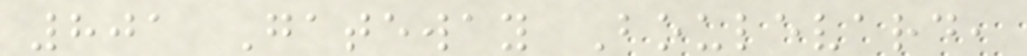801 Gateway Boulevard,
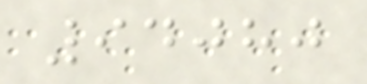94080
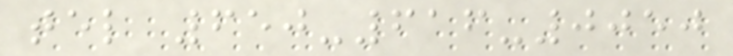tel 650-616-0050
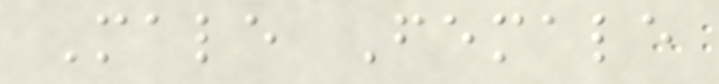Male Female
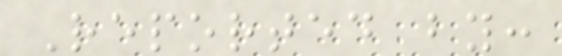Reported by:
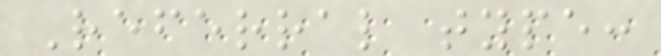Referral type:
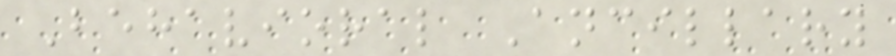Behavioral Ancillary
